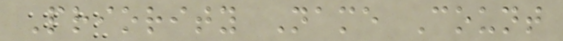Priority Name Count
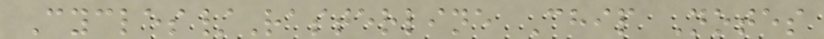Cycles/Rasterline Chip Notes
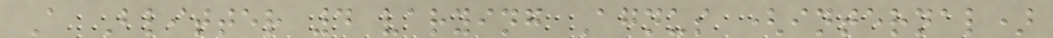A Blitter 4 varying Agnus (internal)
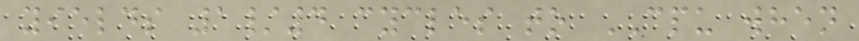yields 1/4 cycles to CPU when
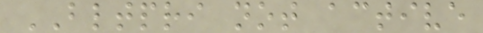BLTPRI not active
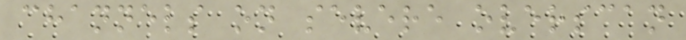channels on severe overscan
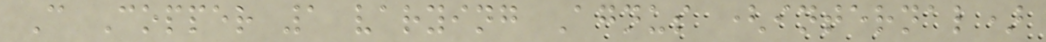C Copper 1 varying Agnus (internal)
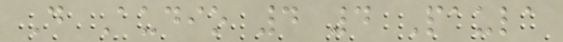D Audio 4 4 Paula
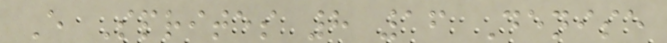E Sprites 8 16 Denise
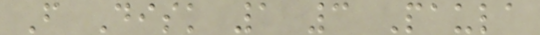F Disk 1 3 Paula
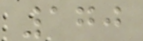170
